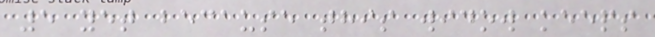5 yet because this widow keeps
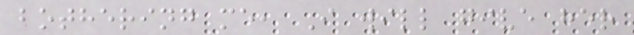bothering me, I will give her
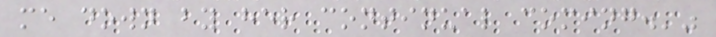me down by her continual coming.'"
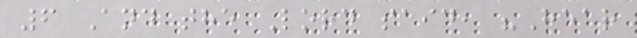6 And the Lord said, "Hear
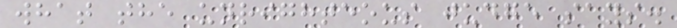what the unrighteous judge says.
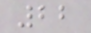22
